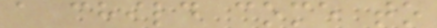a child come to
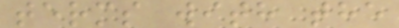terms with the
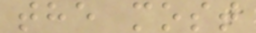the most
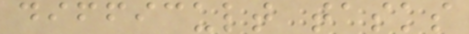difficult tasks
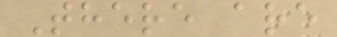There are
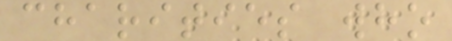charities who
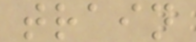train
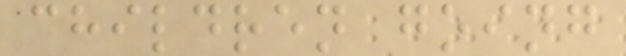children going
